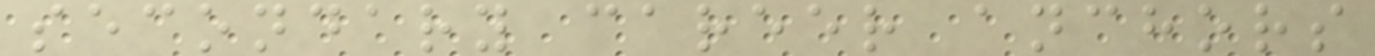secondary career anchors
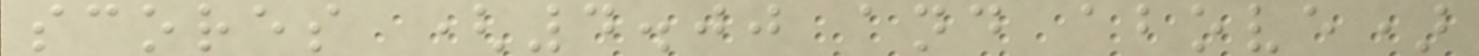scores (4.00 and above)
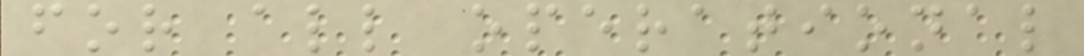for all operational
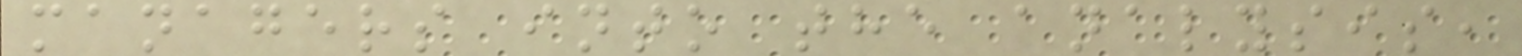managers into the analysis,
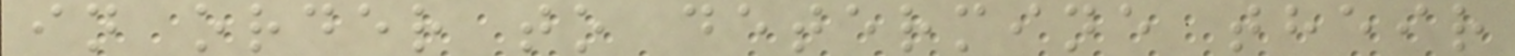in order to determine their
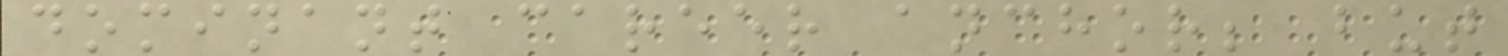dominant career anchor; but
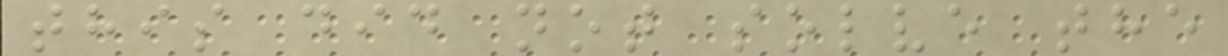this did not solve the
